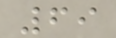69
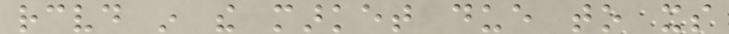received in the market due to its
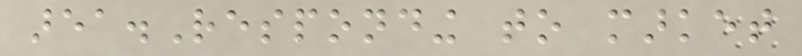area.Responding to market
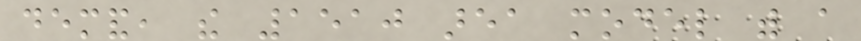demand, the 1510 area model with a
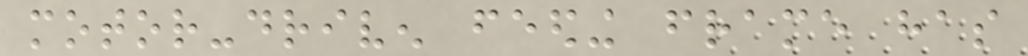motor-driven feeding frame has
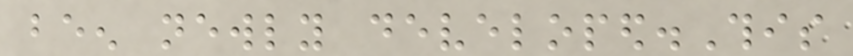been newly developed.This
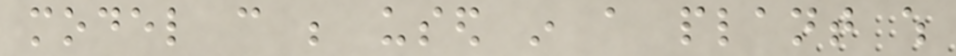model can be used in a plant which
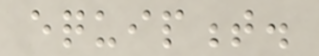equipment.
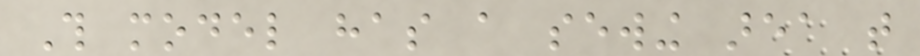This model has a sewing area that
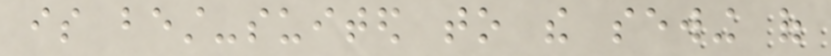is best-suited to the sewing of
